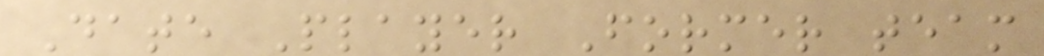Date Player Former team
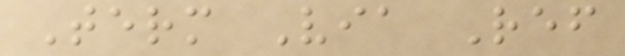Term Via Ref
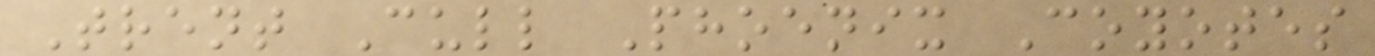Trent Cull Phoenix Coyotes
